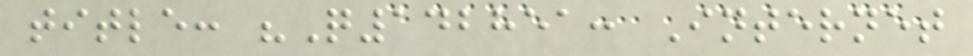title: "Q142851: Internet
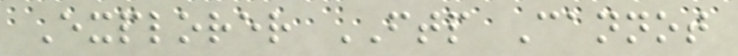Explorer FTP Cannot
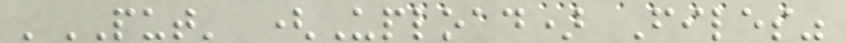'PUT' (Upload) Files"
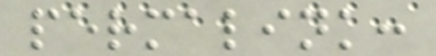permalink:
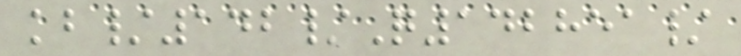kb/142/Q142851/
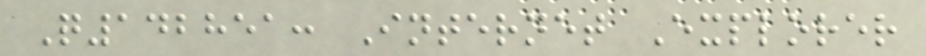Q142851: Internet Explorer
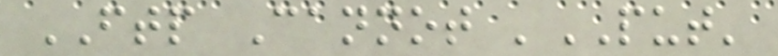FTP Cannot 'PUT'
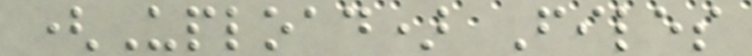(Upload) Files
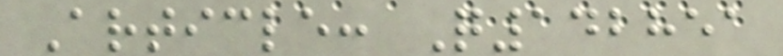Article: Q142851
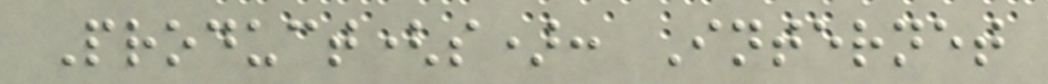Product(s): Internet
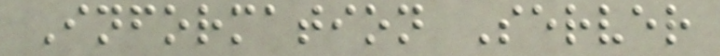Information Server
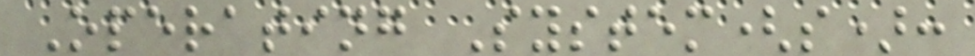Operating System(s):
